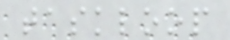taskloop
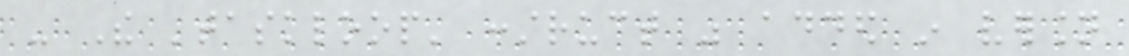- The 'taskloop' construct was added in version
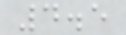4.5
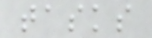tasks
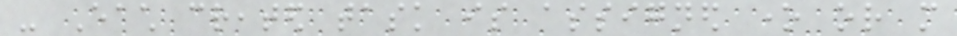- Each created task is assigned one or more
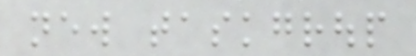new taskgroup
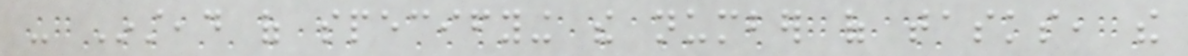- Instead of specifying the number of tasks, the
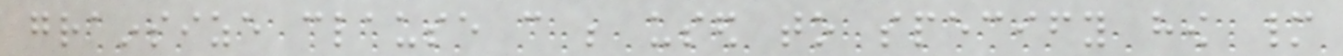grainsize clause can be used to specify how many
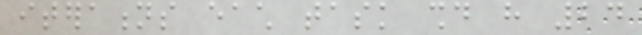iterations each task should have 24
